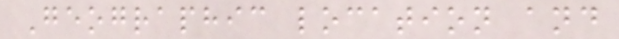Geographic location and
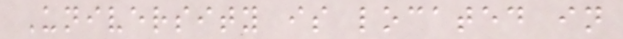University is located in
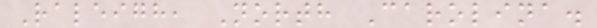Raleigh, North Carolina.
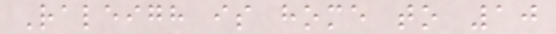Raleigh is home to 10
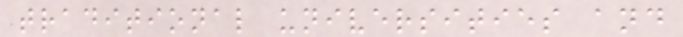traditional universities and
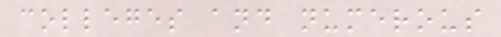colleges and numerous
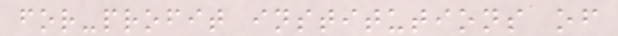for-profit institutions of
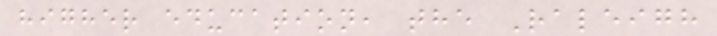higher education, the Raleigh
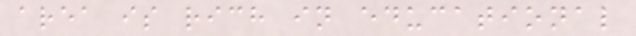area is rich in educational
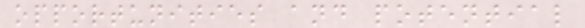opportunities and potential
